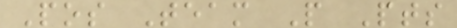Pos Team P Pts
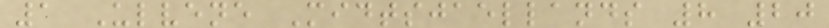1 Ulvene Midtsjaellands 8 20
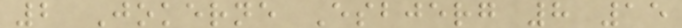2 Jokerne Esbjerg 8 15
